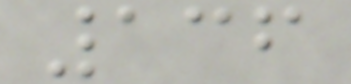136
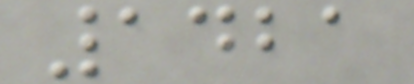1421
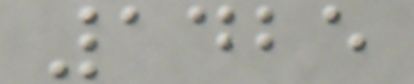1425
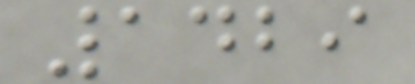1429
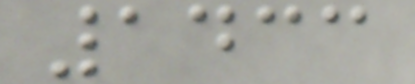1433
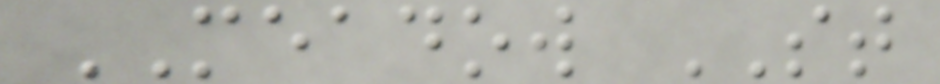MEADOW ST
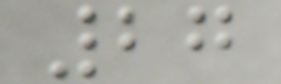27
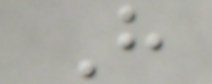H
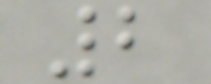2
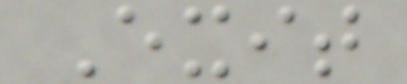Exit
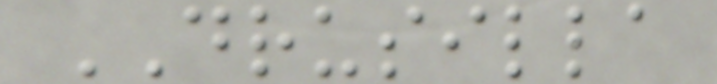DRUSILLA
